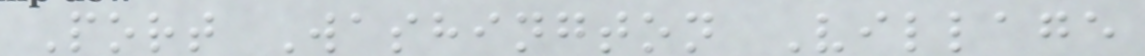Port Washington Village
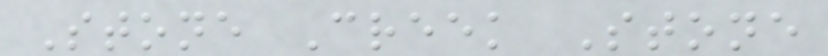Stone Creek Stone
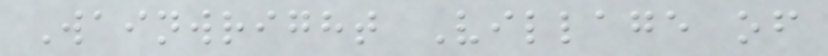Wainwright Village of
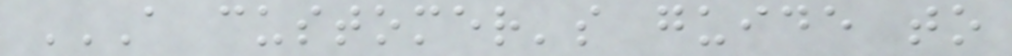A CUSTOMER'S GUIDE TO
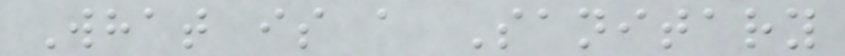What is a Sanitary
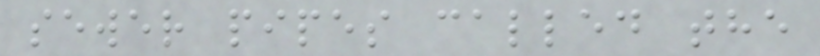sewer pipes called the
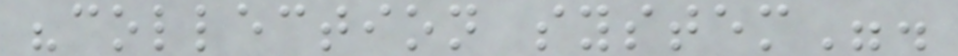"collection system".
